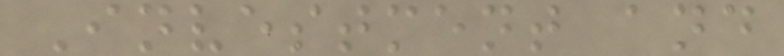Investment and
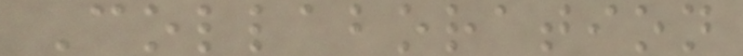Collaboration
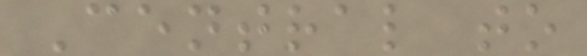Central to
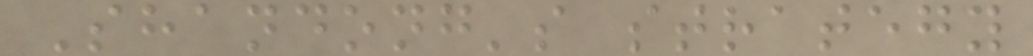Shandong's strategy
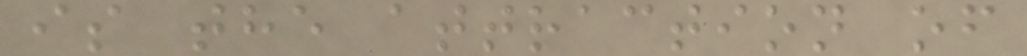is the attraction of
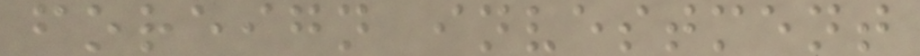foreign investment
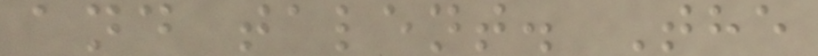and talent. The
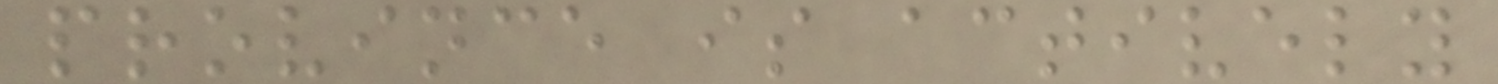province is actively
